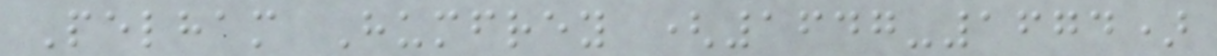Pelham Humfrey (1647-1674)
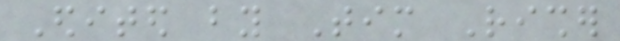Edited by Tim Risher
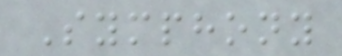Symphony
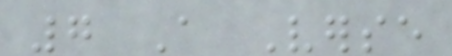7 A Verse
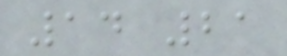14 21
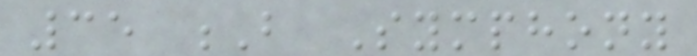35 B Symphony
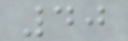40
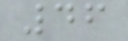46
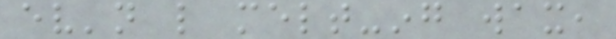ev'n like melt-ing wax,
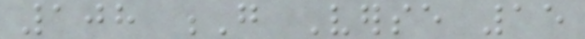108 G Verse 15
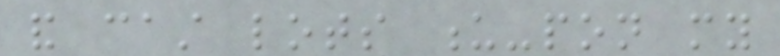and cast lots u-pon my
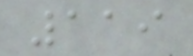119
